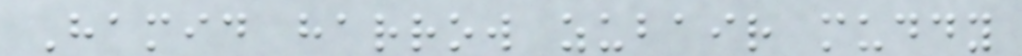Hamid harrow zubair muddy
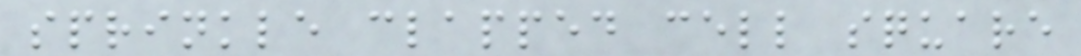sprinkle clapped cell square
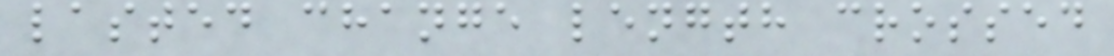lasted change length crossed
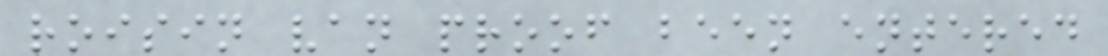roisin van proof been entered
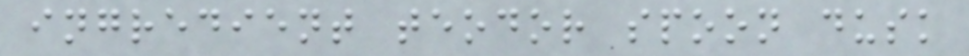ingredient teodor spoon dusk
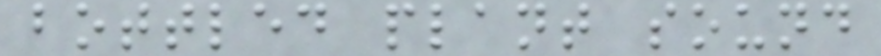bottled plant sound
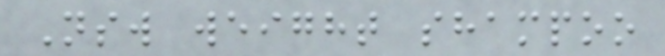Nsw weight shampoo
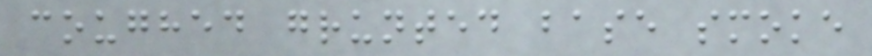coughed grunted base smoke
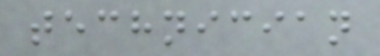technician
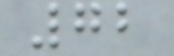72
